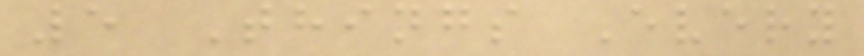5 Things Every
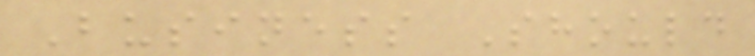Business Should
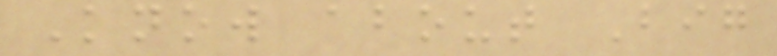Know about Big
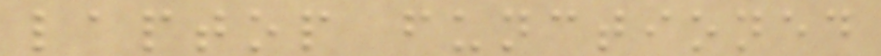laptop functioned
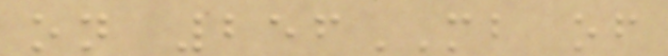on 256MB of
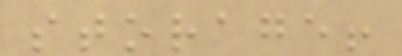storage!
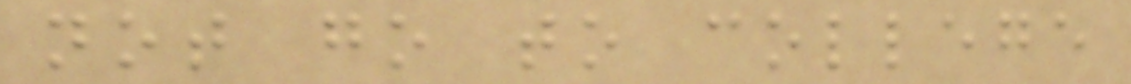not go to college
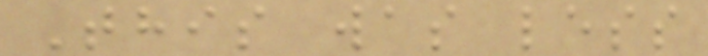This was less
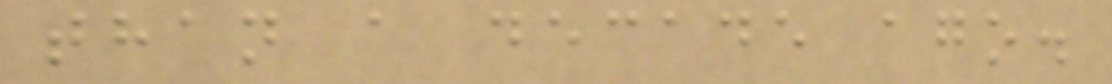than a decade ago.
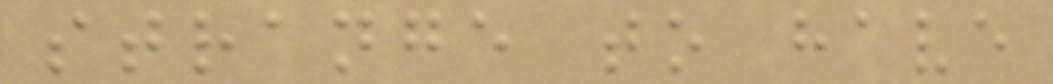strange to have
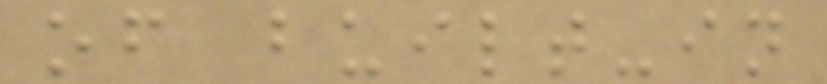of built-in
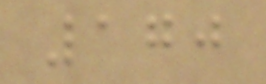170
